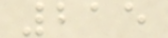215
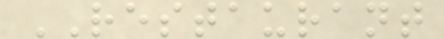RESTAURANT
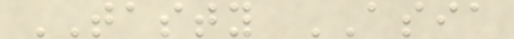TASTY ASIA
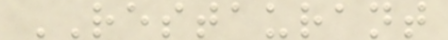RESTAURANT
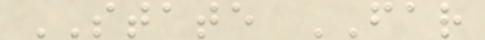STATE FAR
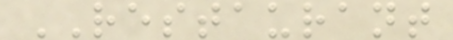RESTAURANT
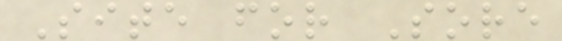Site for Sore
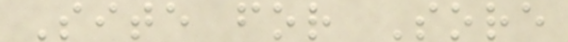Site for Sore
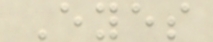Eyes
